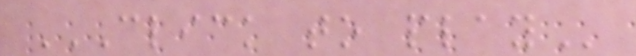CLICK TO PLAY
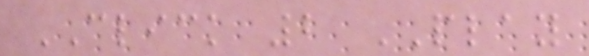CLICK 2 PLAY
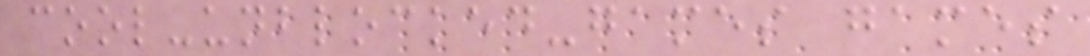cool-unblocked-games games
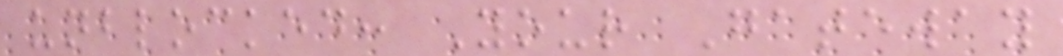unblocked: Your Gateway
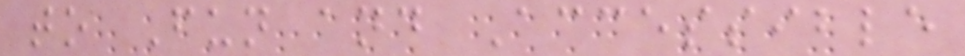to Fun and Accessible
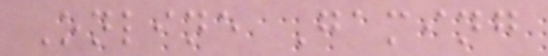Online Gaming
